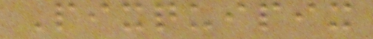Pixquipix
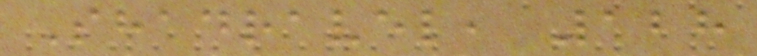Shadravel, 128
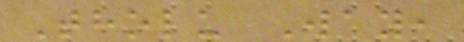Tholu Way,
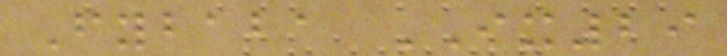Fybaba IX29
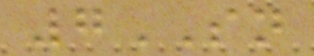7SN
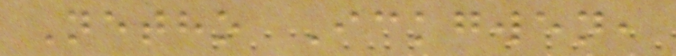Netho Ickgwen,
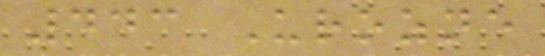443 Urozne
